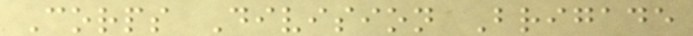Corps Division Brigade
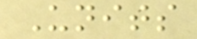Units
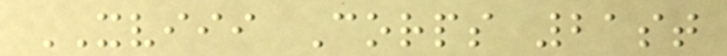XVIII Corps 21st
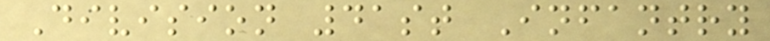Division 41st Infantry
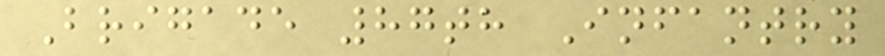Brigade 87th Infantry
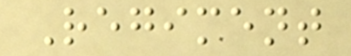Regiment
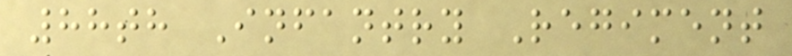88th Infantry Regiment
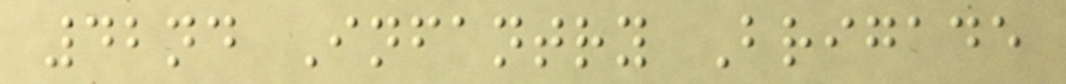42nd Infantry Brigade
